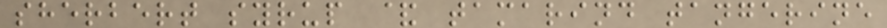sherbert syrup & tamarind tangerine
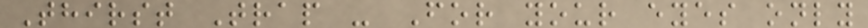Thirst Trap - For your eyes only
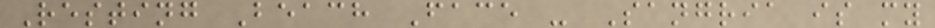Resting Beach Face - Sangria is my
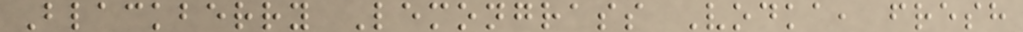Blackberry Lemongrass Vodka, fresh
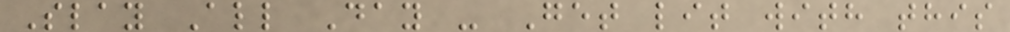Slay All Day - Get lit with this
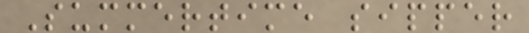Summertime sipper
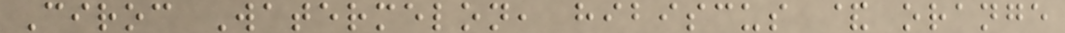Ciroc Watermelon, hibiscus & orange
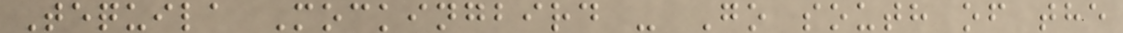Tequila Mockingbird - Go south of the
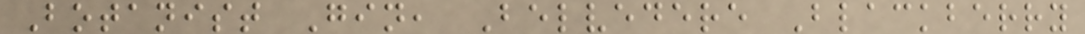Botanist Gin, Belvedere Blackberry
